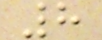8
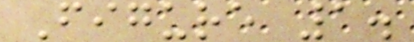Figure 1.
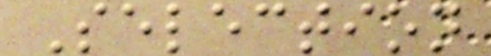Selection
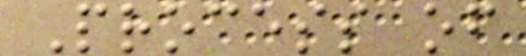Process of
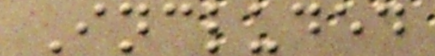Included
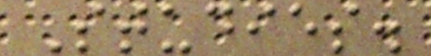Studies.
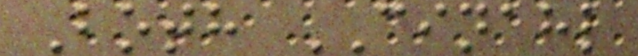Both CINAHL
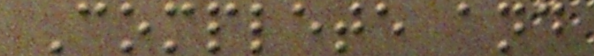Complete and
